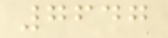7647
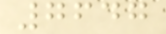7647
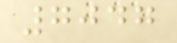7047
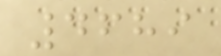4689
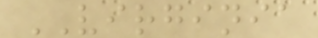VIRGINIA
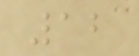12
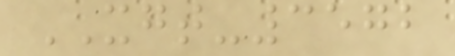XGT-3572
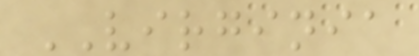VIRGINIA
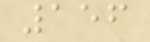156
